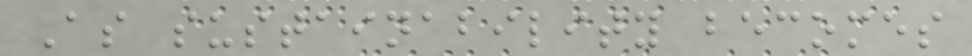As sustainability becomes
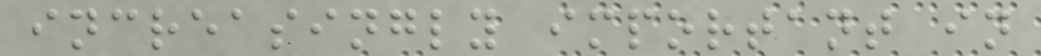increasingly important in
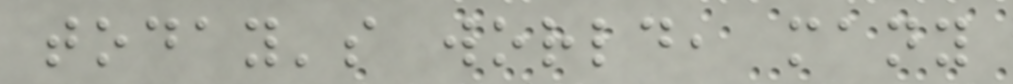today's world, many
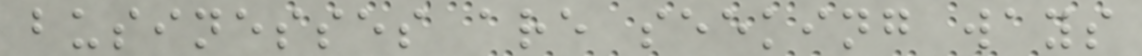businesses are seeking ways
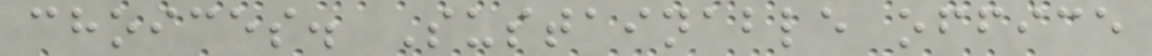choices. Sustainable office
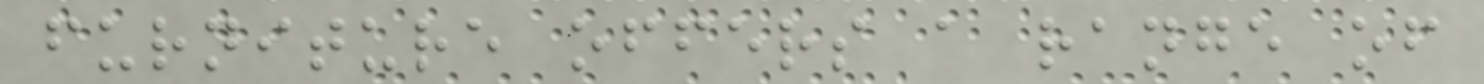furniture offers a range of
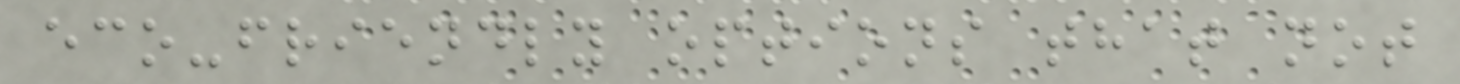eco-friendly options that not
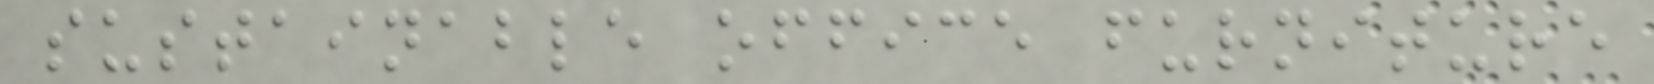sustainable office furniture
